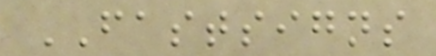FASTSIGNS
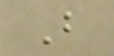B
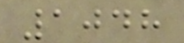1048
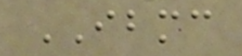IBMC
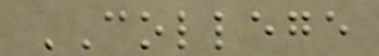COLLEGE
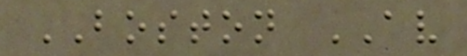BOSTON AV
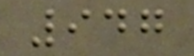947
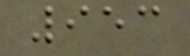953
